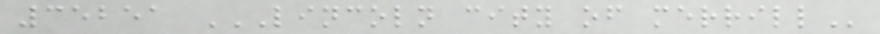35251 LINCOLN CITY OF MERRILL
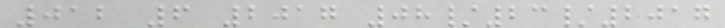012 6 2017 08/23/2017
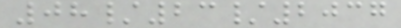08/23/2037
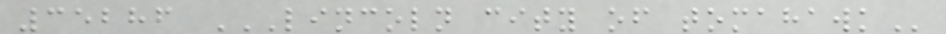35286 LINCOLN CITY OF TOMAHAWK
